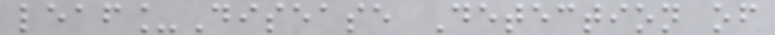leaf_Disease Detection of
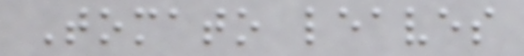Tomato leaves
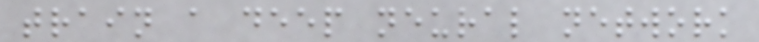train a deep neural network
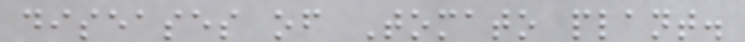diseases of Tomato plant.
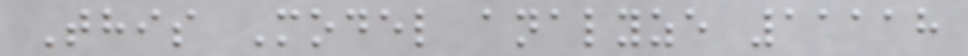This Model analyze 11118
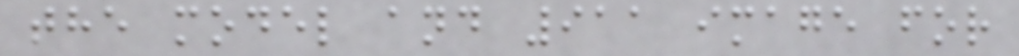the model and 911 image for
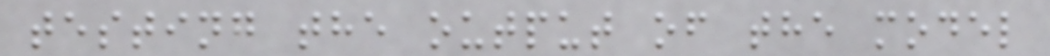testing the output of the model
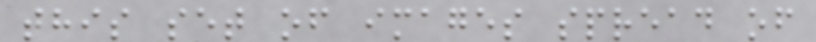this set of images spread of
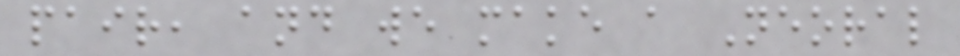pair, and we make a Neoral
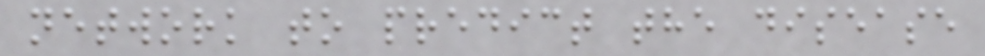network to predict the disease
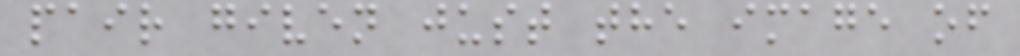pair given just the image of
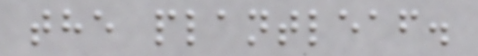the plantleaf.
